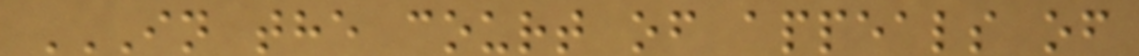IN THE COURT OF APPEALS OF
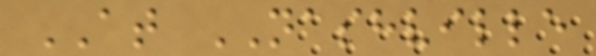AT NASHVILLE
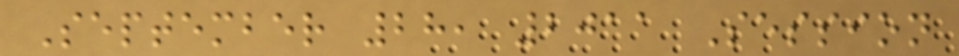September 28, 2011 Session
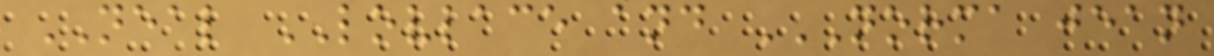NEAL LOVLACE and NORMA JEAN
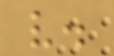v.
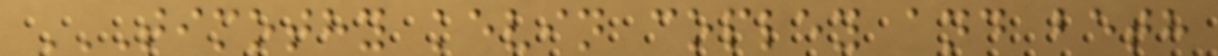TIMOTHY KEVIN COPLEY AND BETH
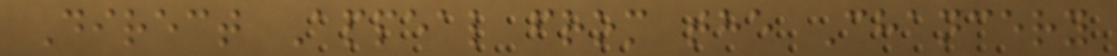Direct Appeal from the Chancery
